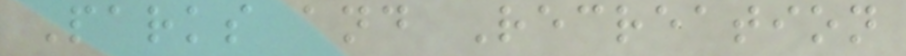Parks and Recreation
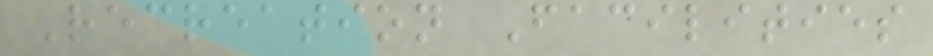Recreation Facilities
